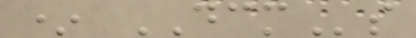* DCMs
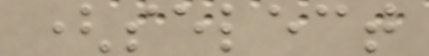(select
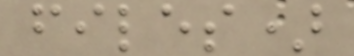files)
